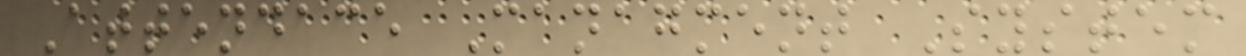Attendace Managment System
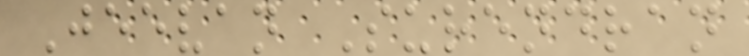Jeevan Surendran
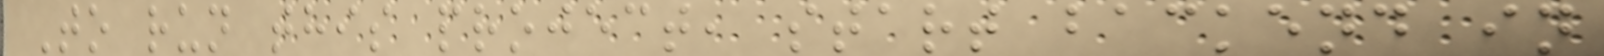To run this project, start backend in
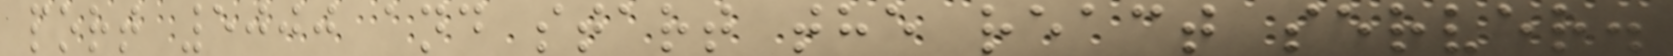port 5000 and start the react server.
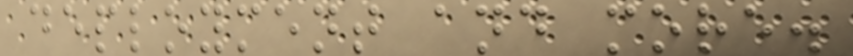deployment and more.
